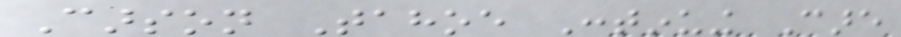Carson Tahoe Continuing Care
